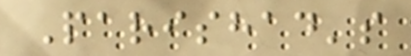Parishad's
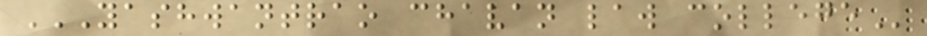YASHWANTRAO CHAVAN LAW COLLEGE
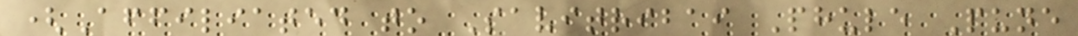(Affiliated to Savitribai Phule Pune
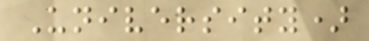University)
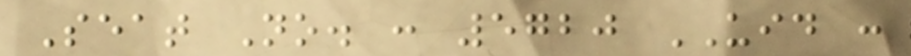Seat No. : 5720 UID :
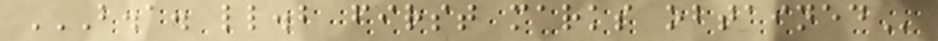B.A. LL.B FIRST MARKS OBTAINED
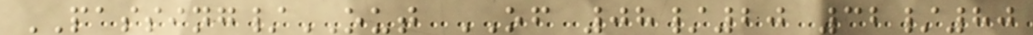PASSING/OUT OF 08/20 32/80
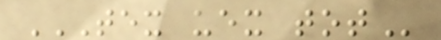TEX UEX TOT
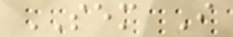SEM I
